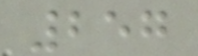257
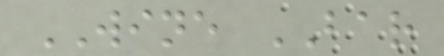WINE BAR
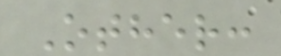Other:
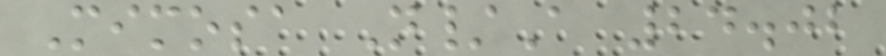Mimosa N/A 24.02
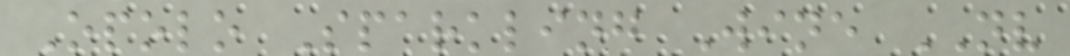Opolo Sparkling Wine NV
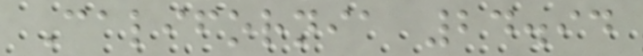California 24.94
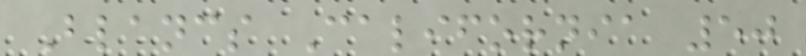Blancs California 50
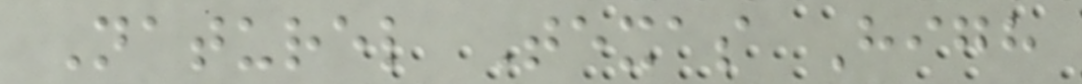Naturel Texas High
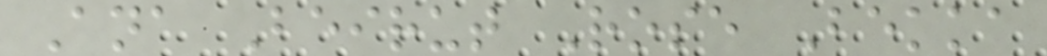Ana Beirut Rose Bekka
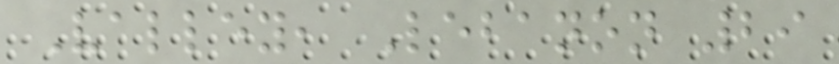Valley, Lebanon 29
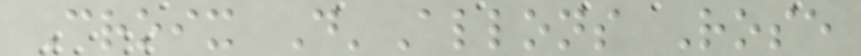Croix D'Allons Rose
